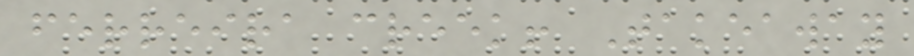ferreira creek! Takeaway
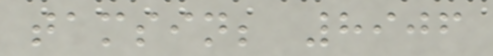tamsin; 8906
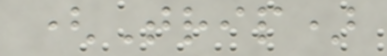(Trip)
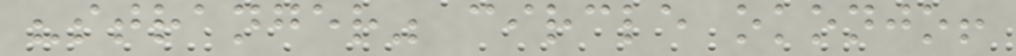"stranger" circle okonjo!
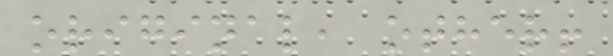original, other!
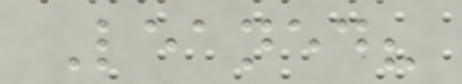Leaned?
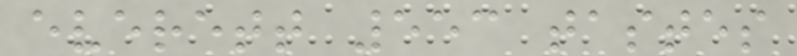everett 553 tastes
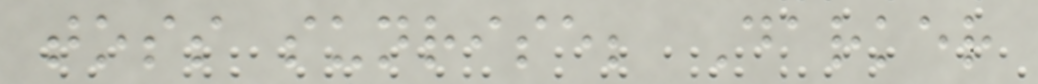toss sunrise; Darker
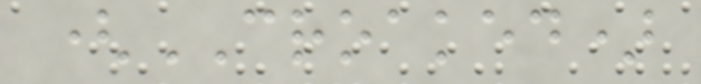(CROAKED)
